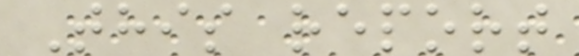This report
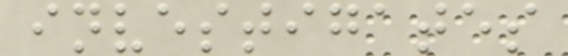investigates
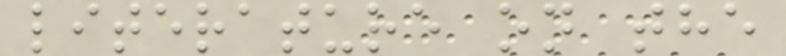literature on the
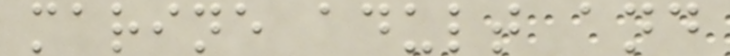marine adult and
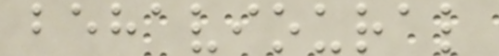behavioural
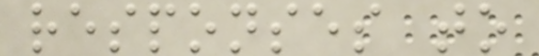responses to
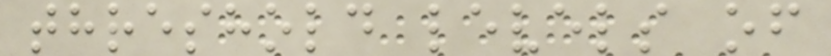threshold levels of
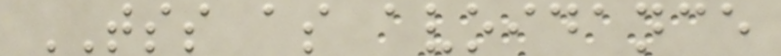TSS as avoidance
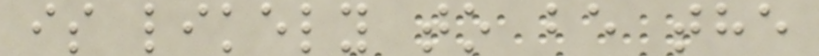is likely to be the
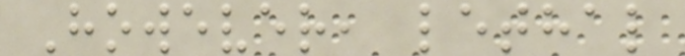However, lethal
